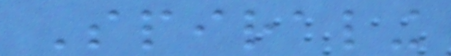Spiraling
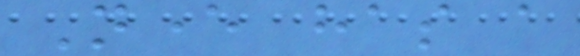Never has a
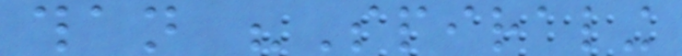than "Spiraling
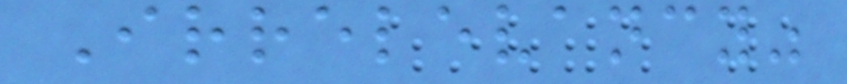Irrelevancy"
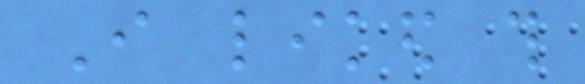I liked this
